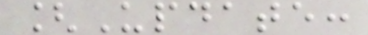[Update:
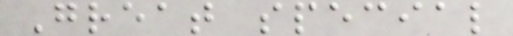Great special
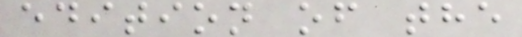edition of the
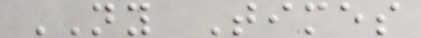NY Times
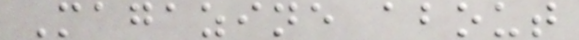Magazine about
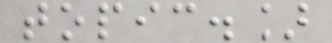topic.]
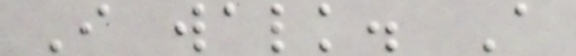I walk. A
